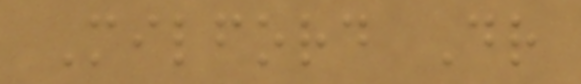Milford Dr
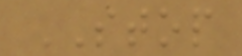STOP
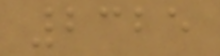2325
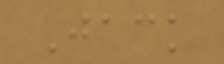Jack
